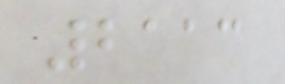2113
